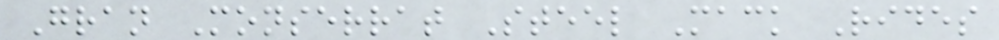Gran Monserrat Steel Mack Rides
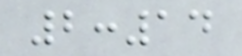2:14
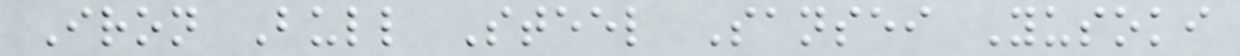Iron Bull Steel Sansei Yusoki
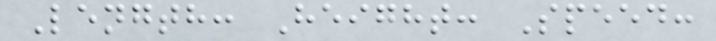Length: Height: Speed:
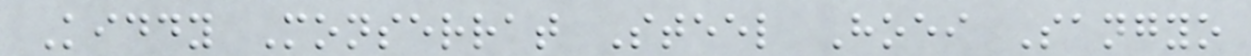Kiddy Monserrat Steel Hoei Sangyo
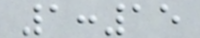1:15
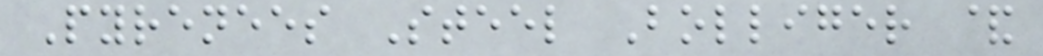Pyrenees Steel Bolliger &
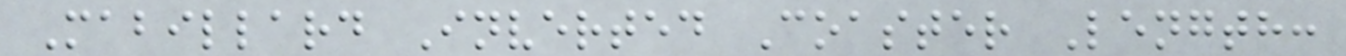Mabillard Inverted Coaster Length:
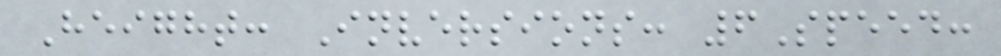Height: Inversions: 6Speed:
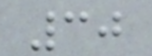30
